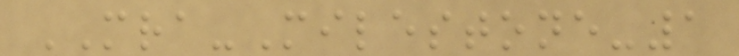MRA-Milestone-1
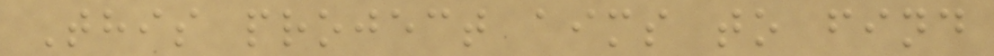This project aims to find
